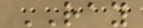RAY
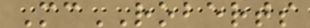McROBERTS
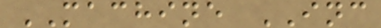MACHINE INC
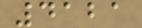4121
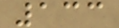133
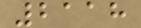2118
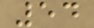54
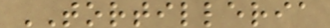TORTILLERIA
